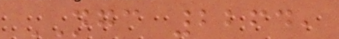NGC 2264,
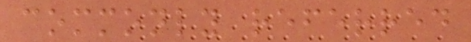commonly referred
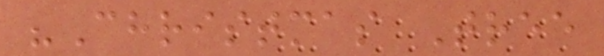"Christmas Tree
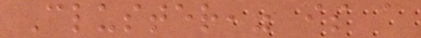Cluster," is a
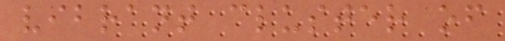vibrant cluster of
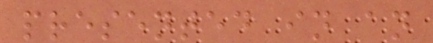presented in an
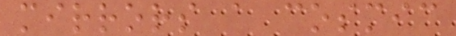mirrors a cosmic
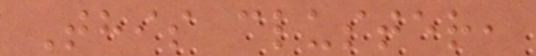This cluster,
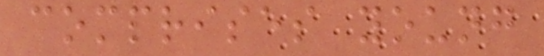comprises young
